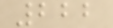222
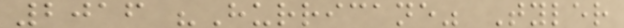2016 "Hurricane" Tyler
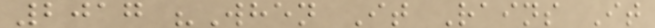2017 "When It Rains It
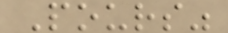Pours"
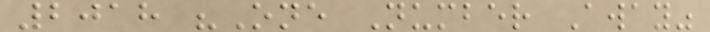2018 "One Number Away"
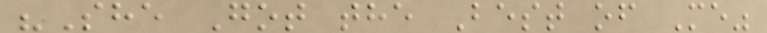"She Got the Best of Me"
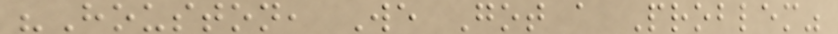"Houston, We Got a Problem"
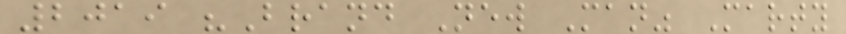2019 "Brand New Man" Marty
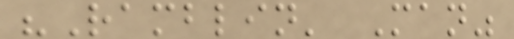"Ramblin' Man"
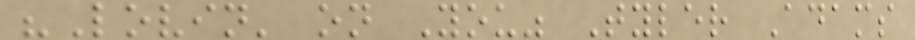"Lovin' on You" Tyler Adams
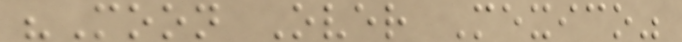"Moon Over Mexico"
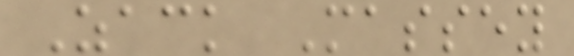Zack Massey
